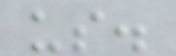us.
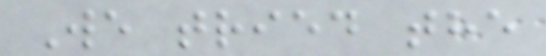We tried the
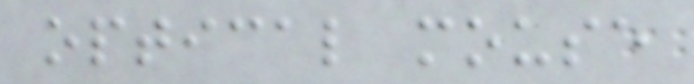optical mouse
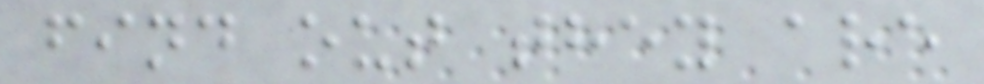find out they are
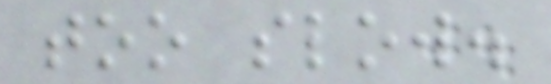too slow.
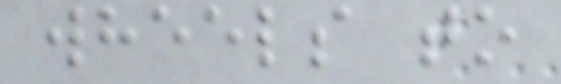wheels to
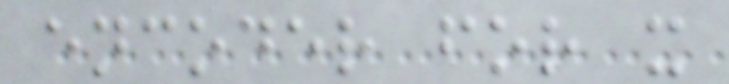encoder for x
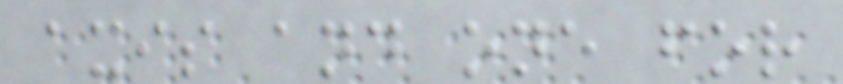axis and one for
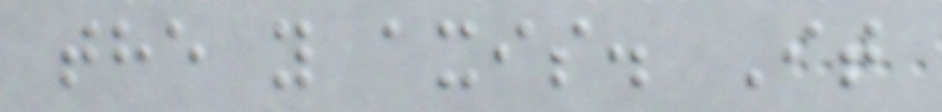the y axis. It
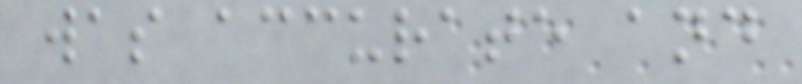was accurate and
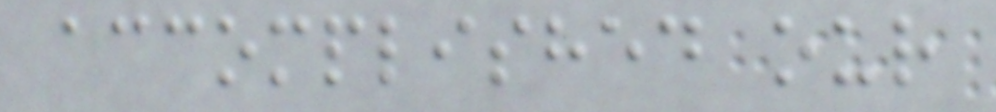accomplished our
